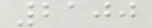2100
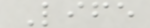Life
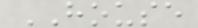HOUSE
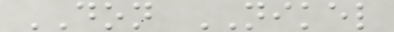DON NIKEL
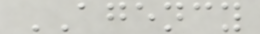AGENCY
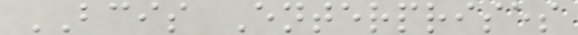BCIS Enterprises
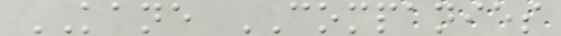KANE COMPANIES
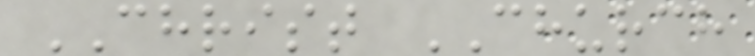CHRIST CHURCH
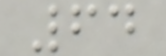64
